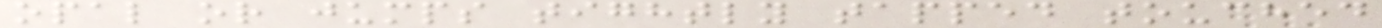opal or jumps tightly tapped touched
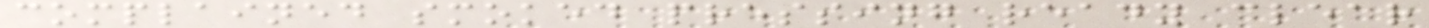complained smoked pressing ready clear
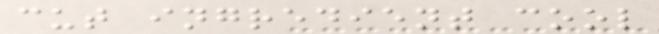cut ingredient cool
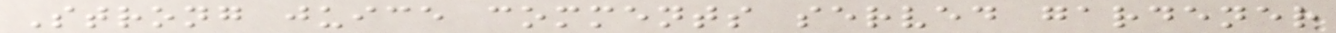Strong juice comments served gardener
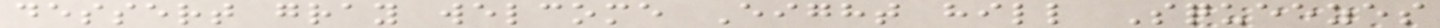dessert gray welcome Eight hill Squeezes
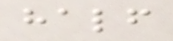half
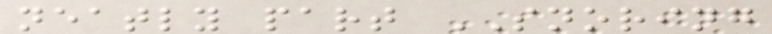neatly part SNORING
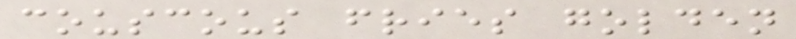couscous fries golden
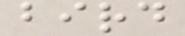bird
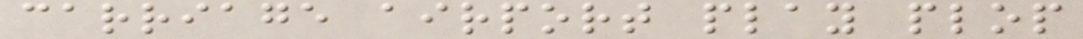carriage airport play plop
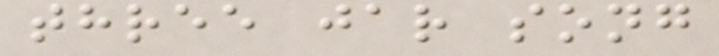three jar song
